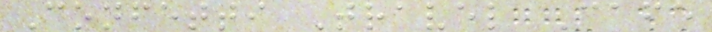Confetti Travel Cafe
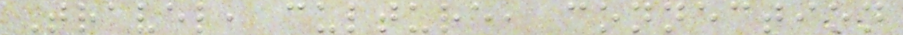Travel, culture, connection
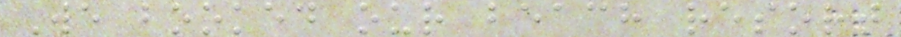We booked our beach resort
